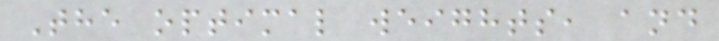The optimal weights, and
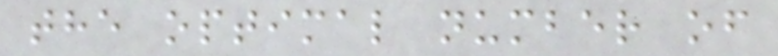the optimal number of
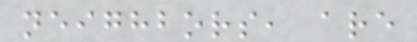neighbors, are
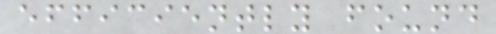efficiently found
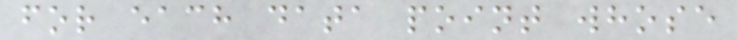for each data point whose
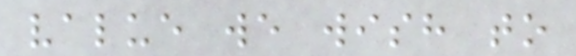value we wish to
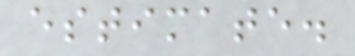estimate.
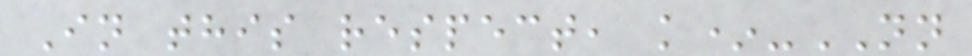In this respect, k*-NN
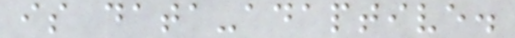is data-adaptive.
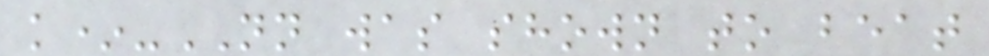k*-NN was shown to beat
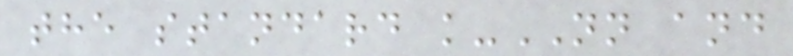the standard k-NN and
